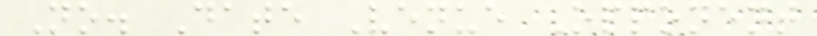No. Date Venue Opponent
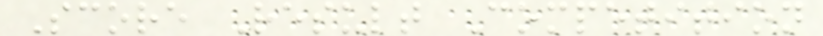Score Result Competition
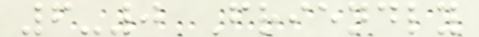6-0 Friendly
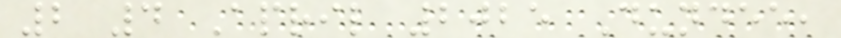2 4 April 2025 Dundee,
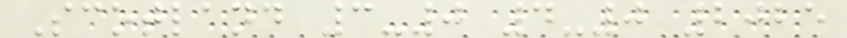Scotland 3-0 4-0 2025
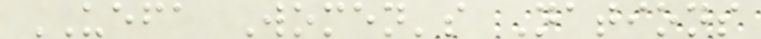UEFA Women's Nations
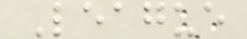League
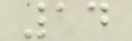14
